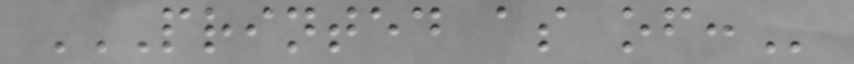PRINTED AS OF:
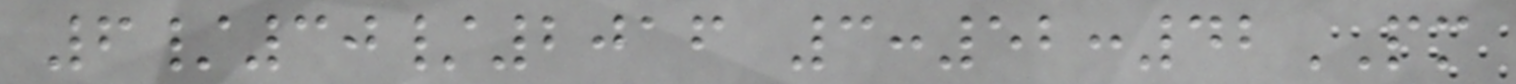6/30/2016 3:52:42PM
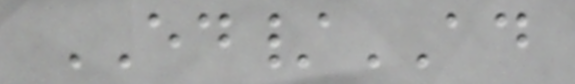ED/AD
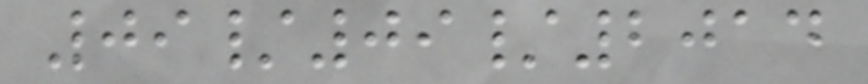09/09/2014
